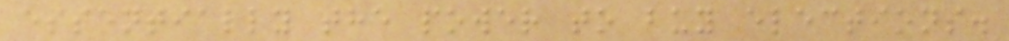essentially the power to buy elections.
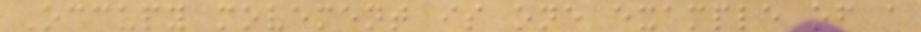Occupy movement is one example of a
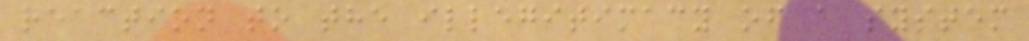reaction to the illegitimacy of a system
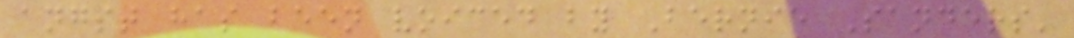angst has been voiced by Bernie Sanders'
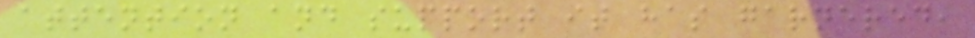attention and support it has garnered,
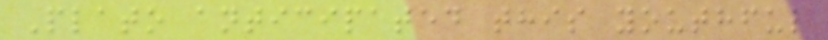Plato anticipated this youthful
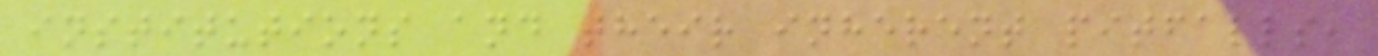institutions and their inherent pitfalls,
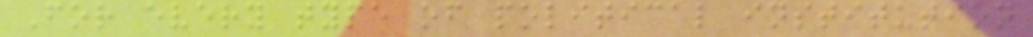For every type of political institution
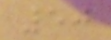50
